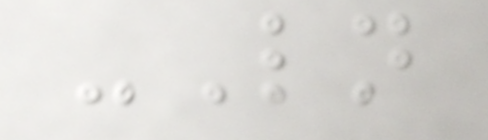-Ln
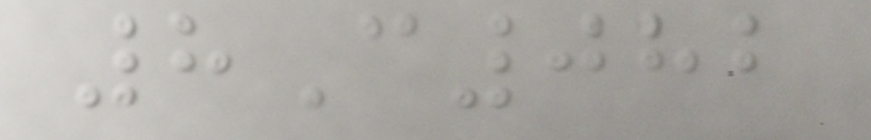8C082
